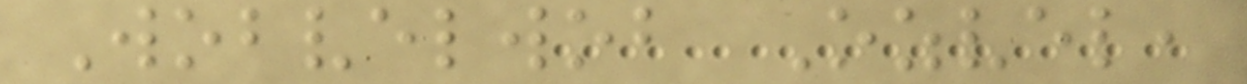Wobvelwob Ozvel,
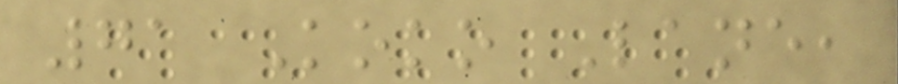71 Koko Lane,
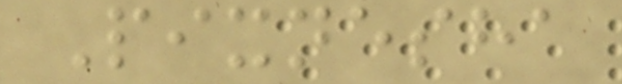Pixnesha
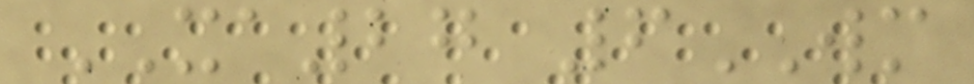XA27 6WM
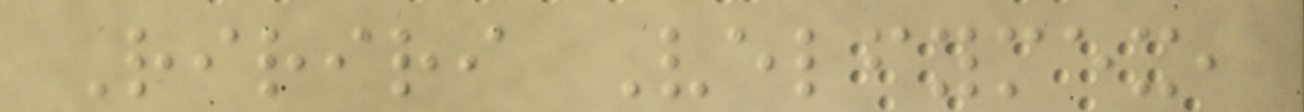Ririri Velfymex,
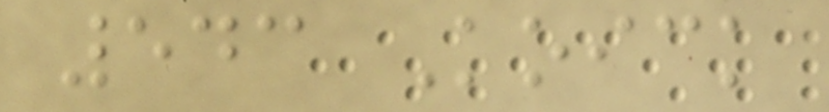543 Koick
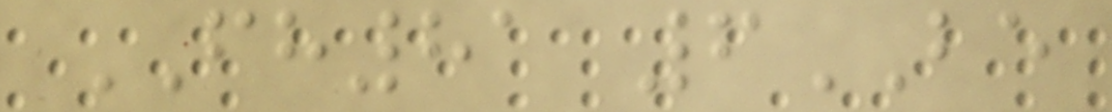FH81 6BE
